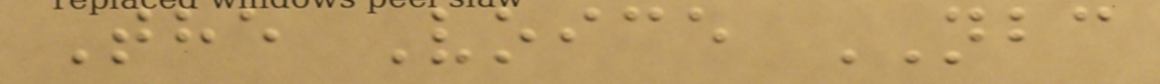The Voice NBC
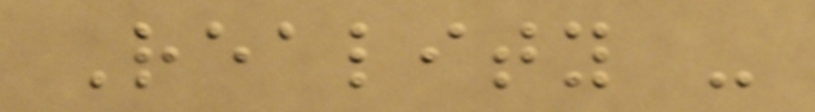Reality -
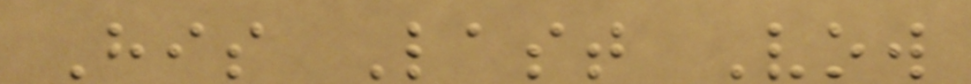His Last Vow
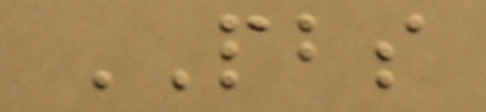PBS
